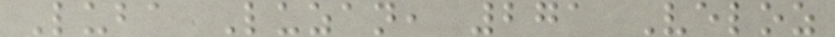Luba Luzan, 271 Veloz
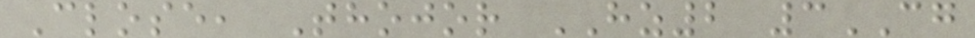Close, Thojor HZ2 3CG
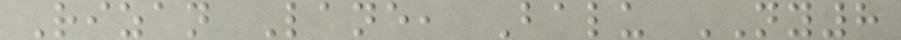Rizan Lane, Balu NY8
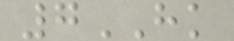7HK
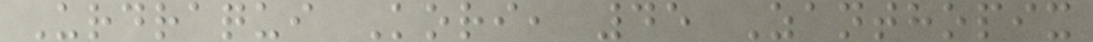Urdraqui Kori, 45 Zanthopix
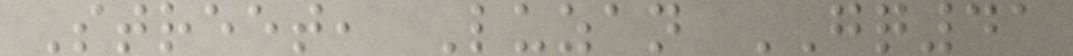Street, Luzan GQ41
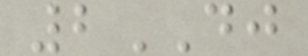2DJ
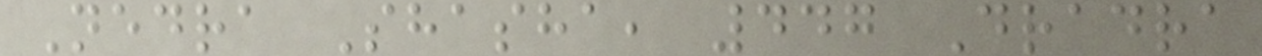Nedra Shasha, 447 Dradra
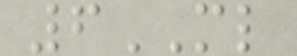6ML
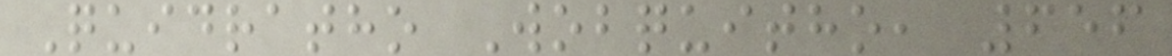Quidratho Wobquitho, 656
